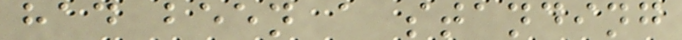had been a standing
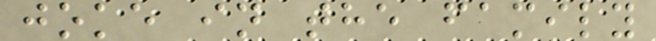joke in the family
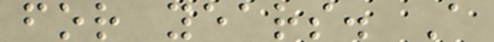for years. A
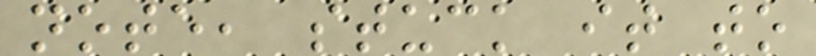note, stuck it to
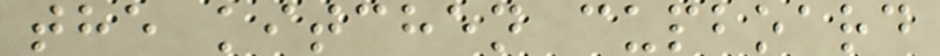the kitchen cupboard
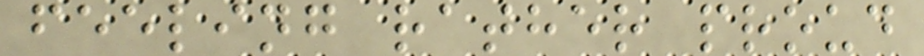feeling rather proud
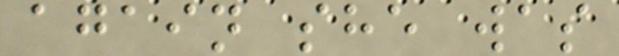again she was
